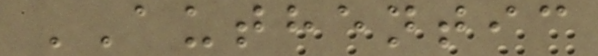AUTHENTIC
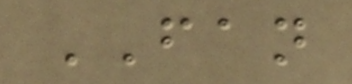FAN
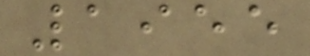1955
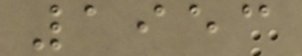1953
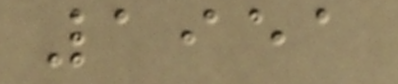1951
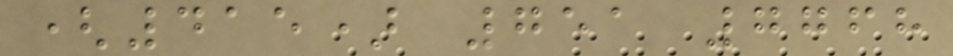(415) 751 7768
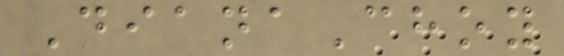DianaChoy
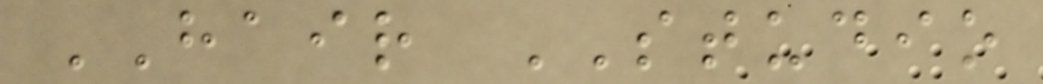HAIR STUDIO
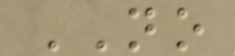NO
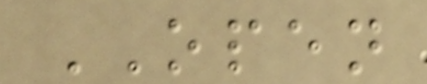OPEN
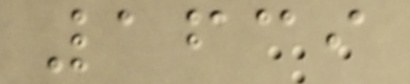1639
